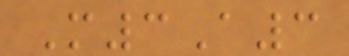M3A3
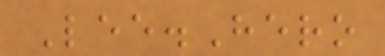Lee.Hero
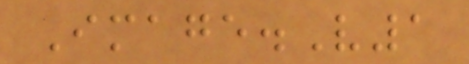Image.V1
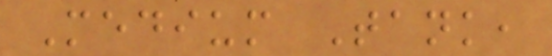Medium Tank,
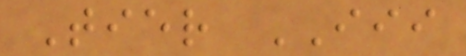Tier III
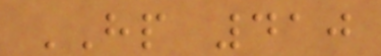HP 410
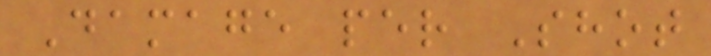Damage per Shot
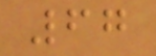67
